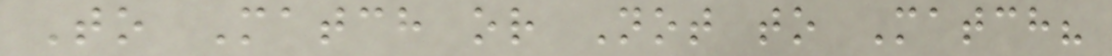To Match or Not to Match?
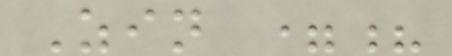Zin =?
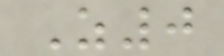Z0
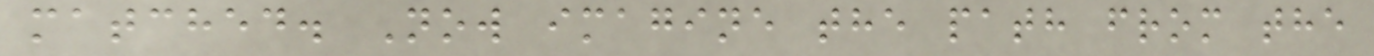matched. Now imagine the path from the
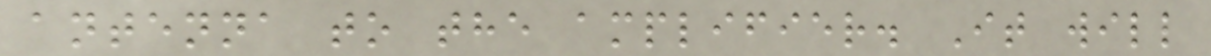antenna to the amplifier. It will
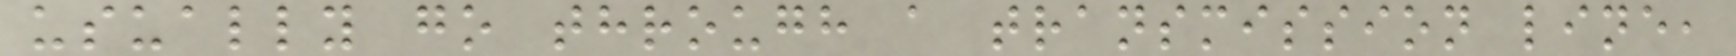usually go through a transmission line,
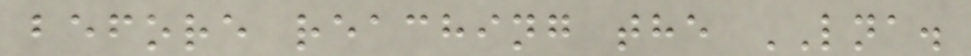before reaching the LNA.
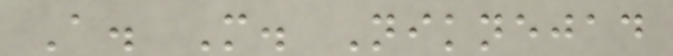A. M. Niknejad
